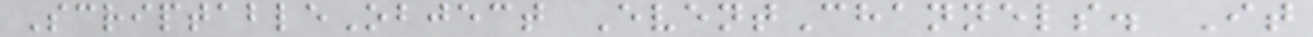ScriptableObject EventChannels. It
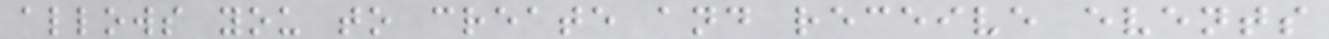allows you to create and receive events
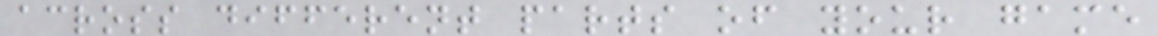across different parts of your game
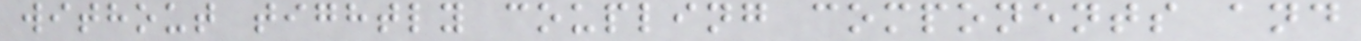without tightly coupling components and
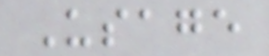Usage
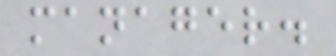manager.
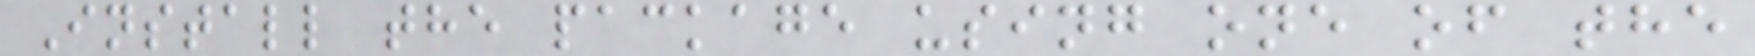Install the package using one of the
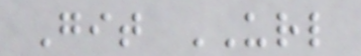Git URL
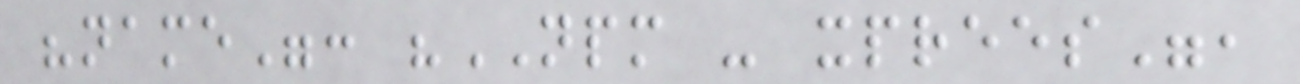"name": "NPM - xprees",
